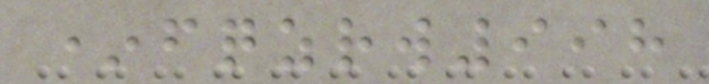*fqzrw998
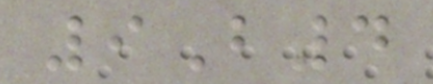9B4
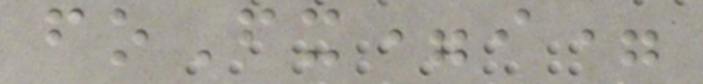foFx=i=
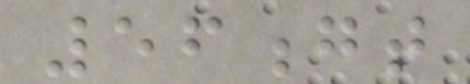56gt
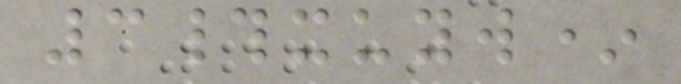3#xuyw*
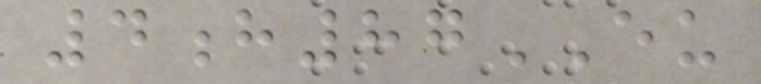4h87EU
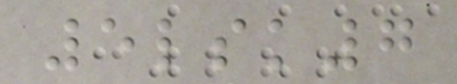5lsk7
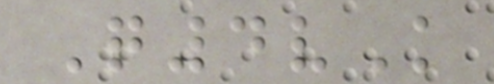Q4vK
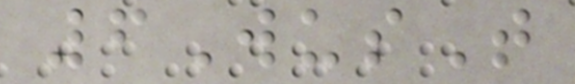6WusT
